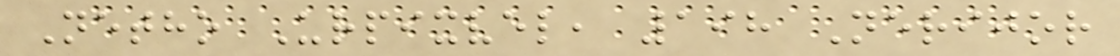Netho Urpixvel, 198 Nerijor
